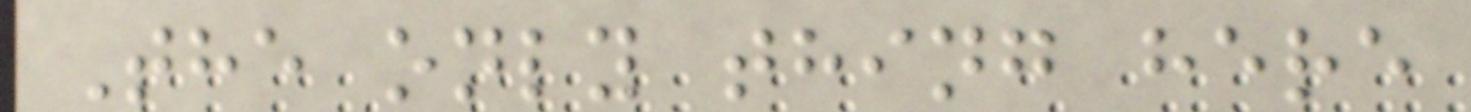The only thing here
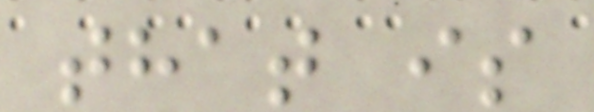that is
